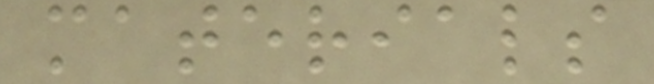materials
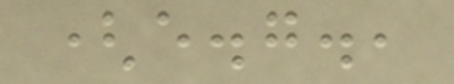(e.g.,
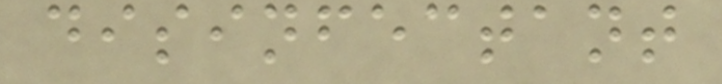disinfectant
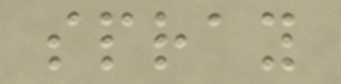spray
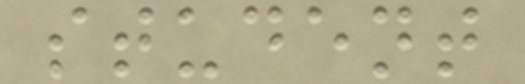student
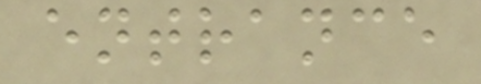entrance
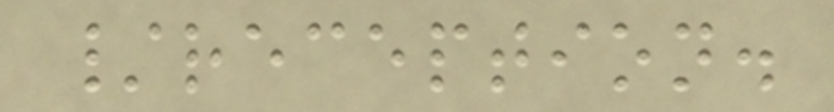/reception.
